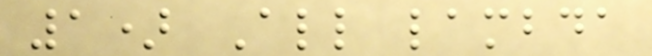1) All lambda
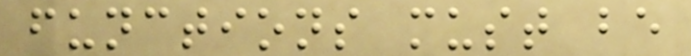functions must be
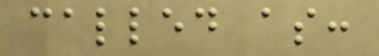called as:
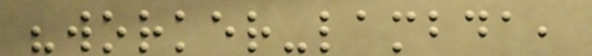"worker-lambda,
